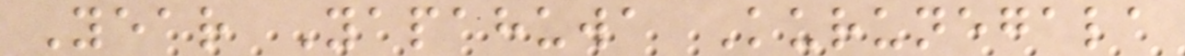Year Yapahuwa Kurunegala
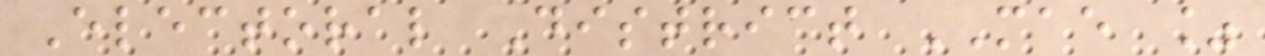Electoral District MAE %
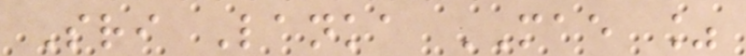Sri Lanka MAE %
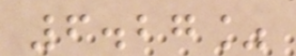6.27%
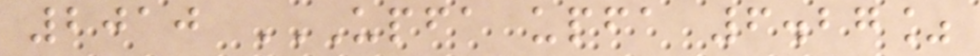2010 UPFA UPFA 6.27%
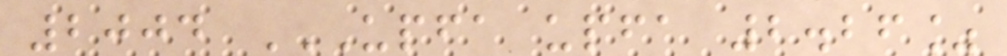2004 UPFA UPFA 2.26%
